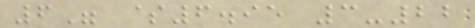6" $6.95 3-22
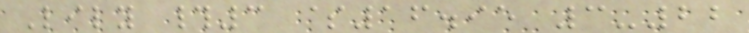Lily #3 $16.95 3-22
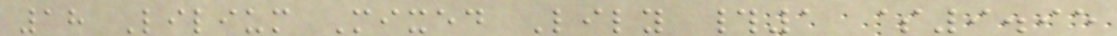18 Lilium Mixed Lily #1 $9.95
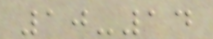10-14
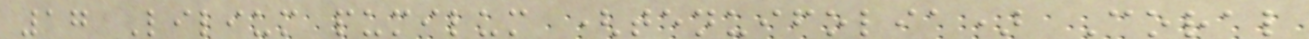17 Lilium pumilum (tenuifolia) Coral
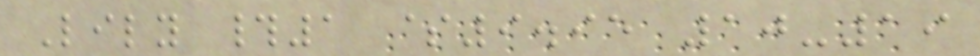Lily #1 $9.95 10-19
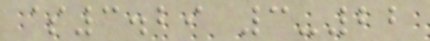$3.29 3-22
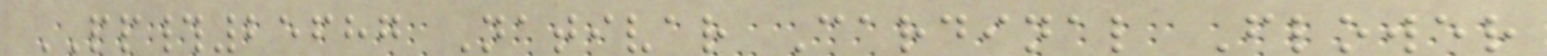PP#25687 Nativar Cardinal Flower
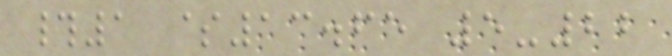#1 $13.65 5-22
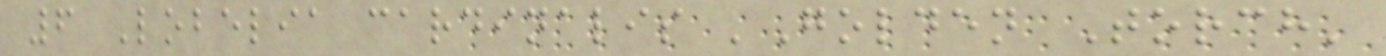6 Lobelia cardinalis 'Golden Torch'
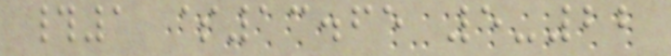#1 $13.65 5-22
